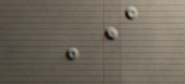I
